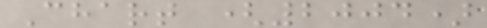Chart (2004)
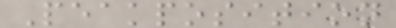Peakposition
